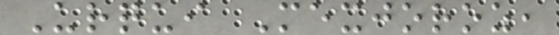Urqui Mexjoroz,
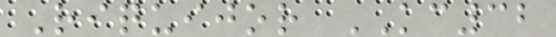Riquijor KC32
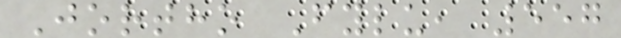Jortho Fylu, 557
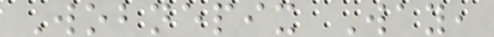Wobnepix Way,
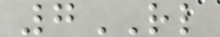7RL
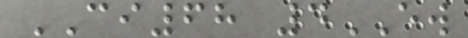CI68 4EW
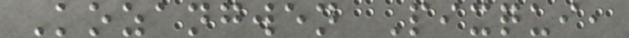Kozangwen Pixqui,
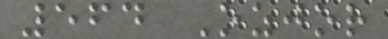564 Ozjor
